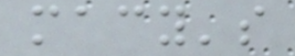macy's
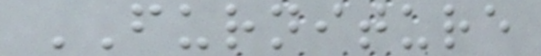FURNITURE
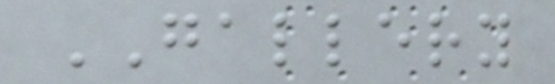GALLERY
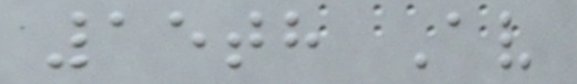15th Av
